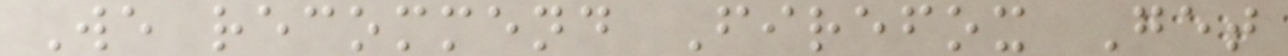We recommend Firefox Get
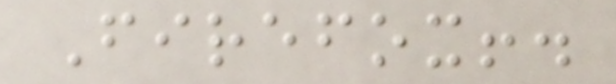Firefox!.
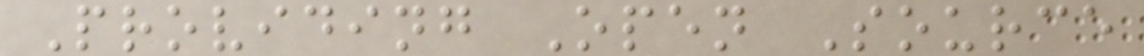Providing Open Source
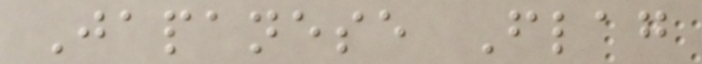Japanese Flag
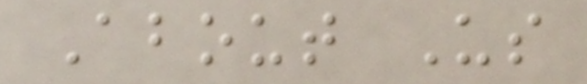About Us
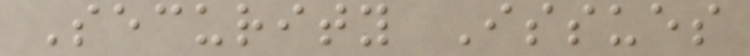Security Issues
